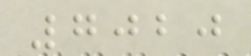7020
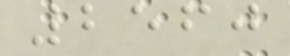2560
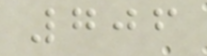706
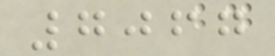7067
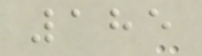185
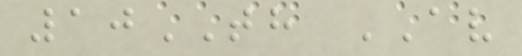10TH AV
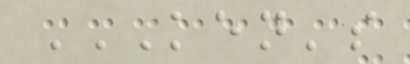KEN'S
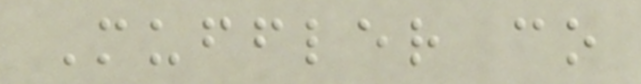Muffler co
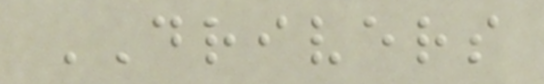DRIVERS
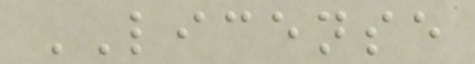LICENSE
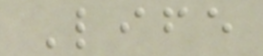Life
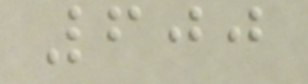600
